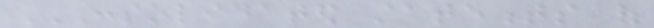CONSOLIDATED STATEMENTS OF
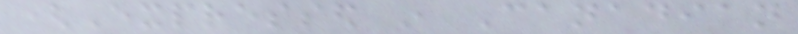(Expressed in Canadian
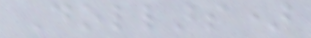Dollars)
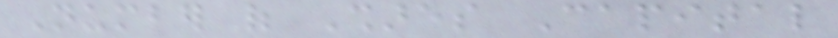Number of Shares Capital
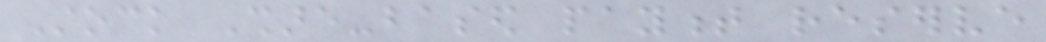Stock Share-based payment reserve
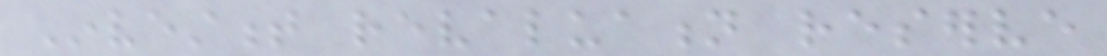Investment revaluation reserve
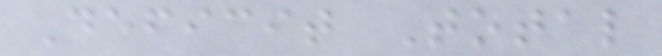Deficit Total
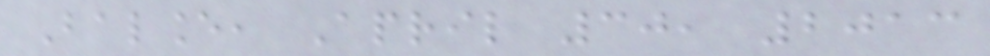Balance, April 30, 2013
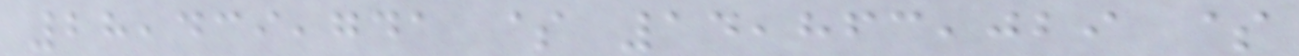28,439,741 $ 14,863,029 $
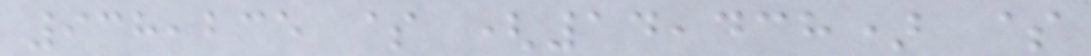938,235 $ (14,438) $
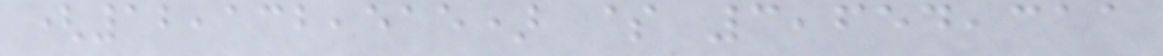(12,132,515) $ 3,654,311
